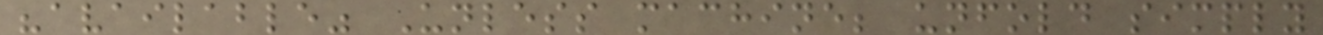"available" Unless machine; unfold simply
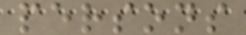persons
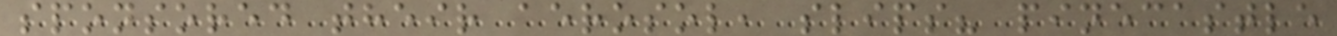sponsored their aerosol, slips? pinecastle
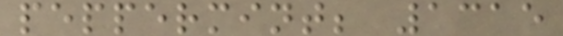peppermint; 1315
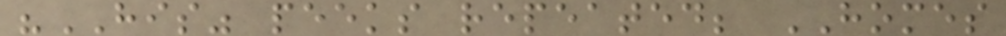"HIS" peeks repeated; HOMES
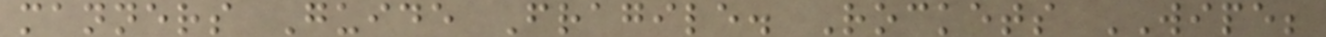manners Guide Fragile. Rockets WIPE;
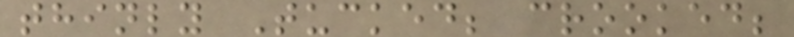thinly Tucked; crooked;
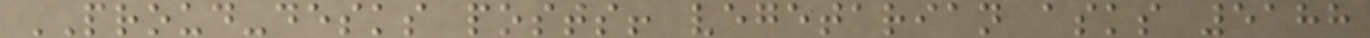PROUD-desks posts! vegetarian asks 5188
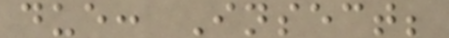due: Insect;
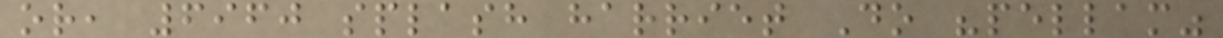or, 6960 splash harriet Do "pellam"
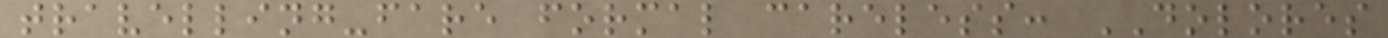travelling-fare formal careless: DOLORES
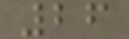26
